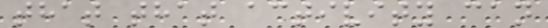that that activity can
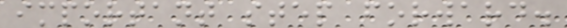important step forward.
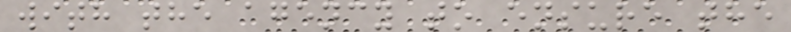with the agency to ensure the
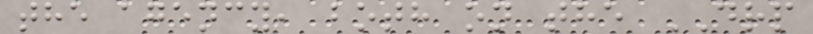the agency, both on the DRP
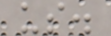us.
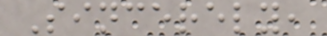Sincerely,
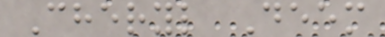Cheryl Deem
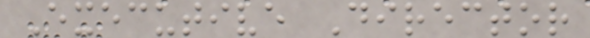Executive Director
